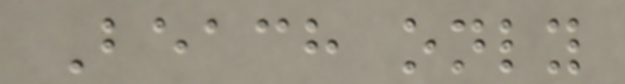Beach only
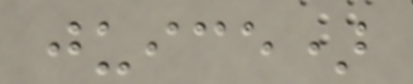juice)
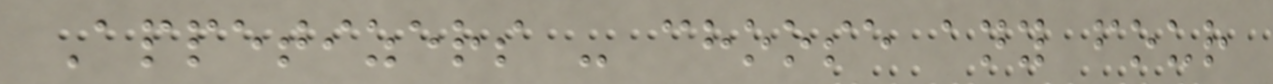Appetizers - choose any four
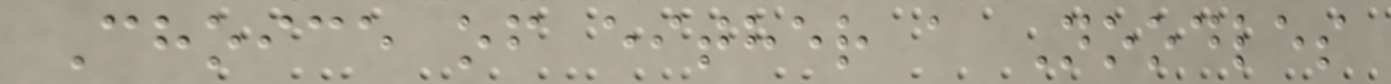Choice of either a Noodles
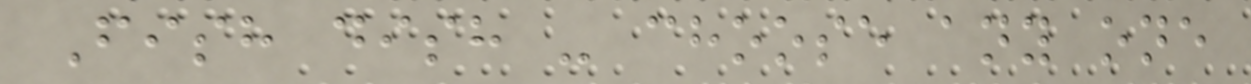Fish dish - choose any one
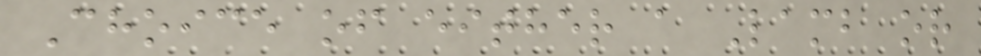Choice of either a Lamb or
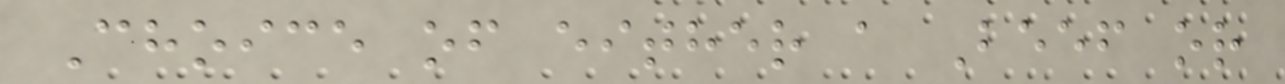Choice of either a Beef or
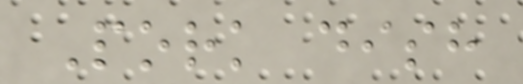Pork dish
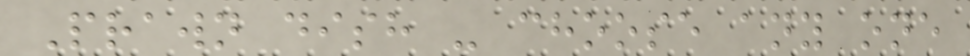Prawn dish - choose any one
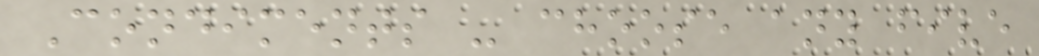Condiments - choose any five
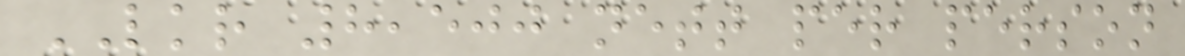LKR 8,500 nett per person
